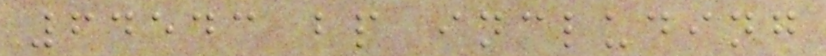64543 bp including
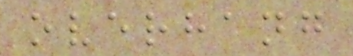overhang
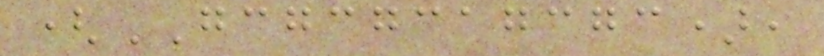(GCGCGCAGCGC),
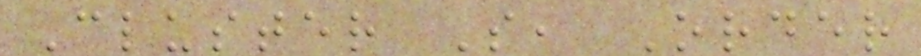Cluster S, Order
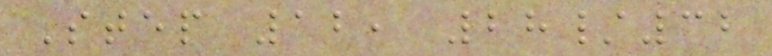Step 12, 28/32
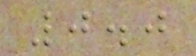0.0
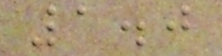1.0
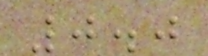0.0
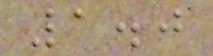1.0
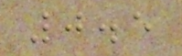0.5
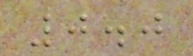0.0
